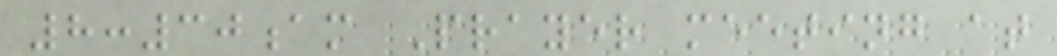8:30am Prayer meeting at
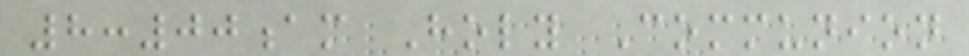8:00am Holy Communion
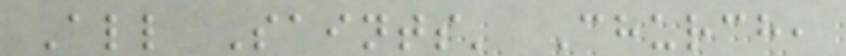All Saints' Church,
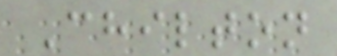Chilton
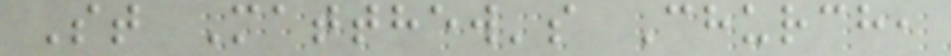St Matthew's Church,
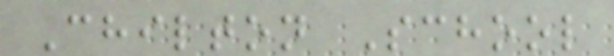Chilton School
